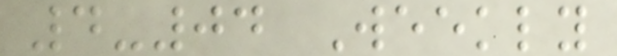4-04 Weekly
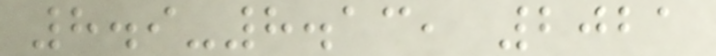8.9-8.13, 2021
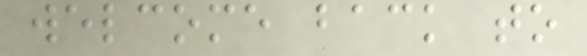welcome back to
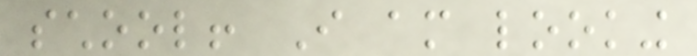school! I am looking
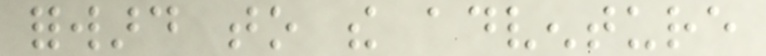forward to the adventure
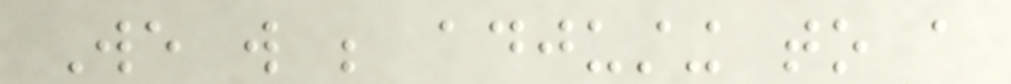We will be adjusting to a
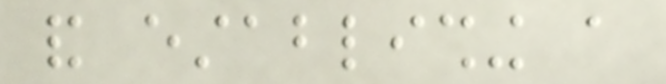and establishing a
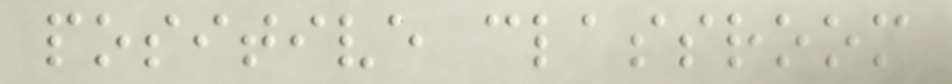positive classroom
